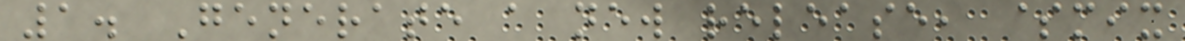1. Generate a new release, $mix
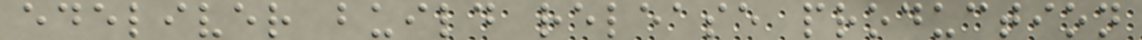edeliver build release production
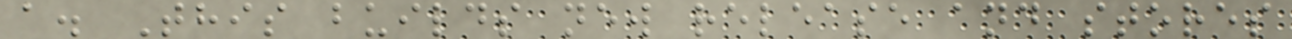a. This builds new release and stores
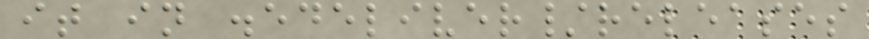it in .edeliver/releases
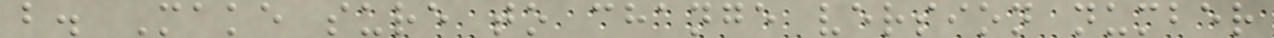b. Make sure to change version number
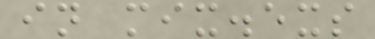in mix.exs
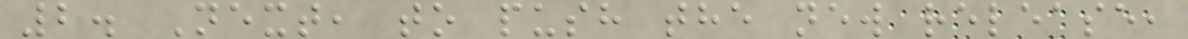2. Next, to push the new release,
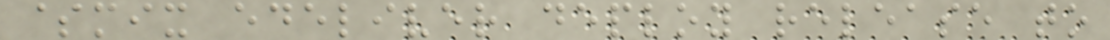$mix edeliver deploy release to
